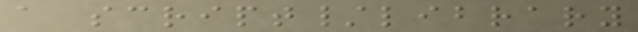a script/library
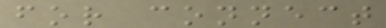for connect
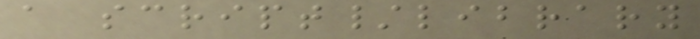a script/library
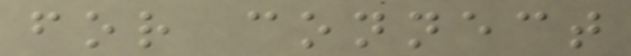for connect
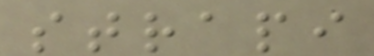strapi
